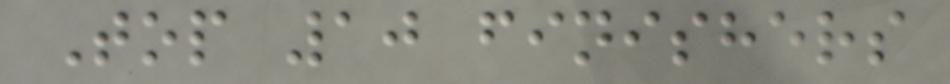Top 10 finishers
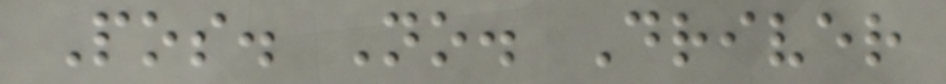Pos. No. Driver
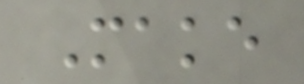Make
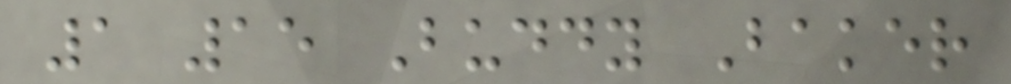1 15 Buddy Baker
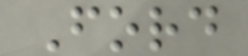Ford
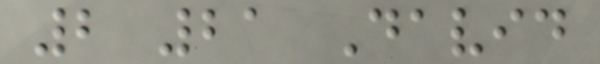2 21 David
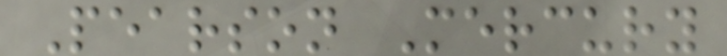Pearson Mercury
